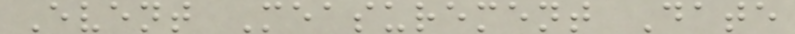Event Measurement Date
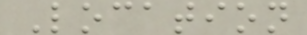Location
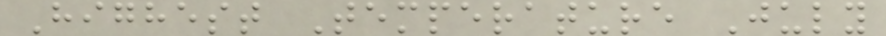Highest Temperature July
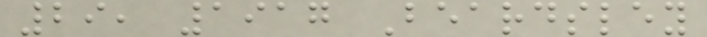29, 1917 Beardsley
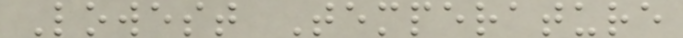Lowest Temperature
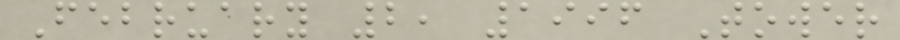February 2, 1996 Tower
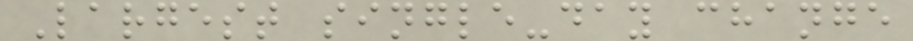Largest single-day change
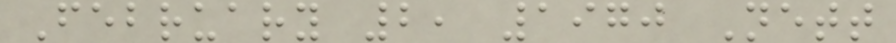February 2, 1970 Nett
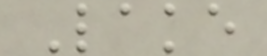Lake
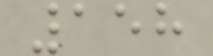158
